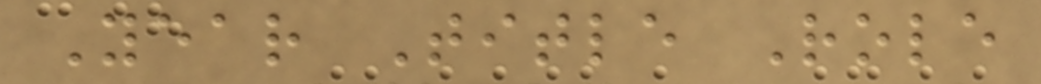Year Title Role
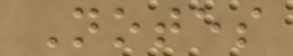Notes
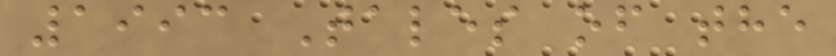1993 Tales of the
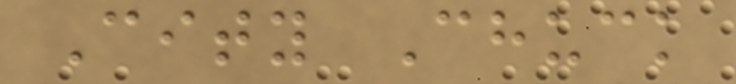City Chuck
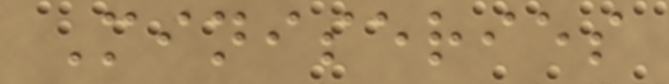Miniseries
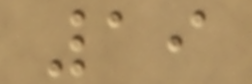19
